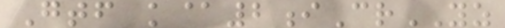Gtf k@2iCrYZ
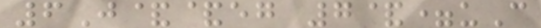6J&&eg 7&=uC
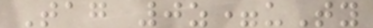Tag 0z=uTy
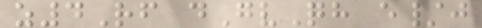z4Rf dGvQh e/j
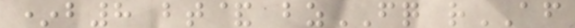*b8 bt& bzFQ rAF
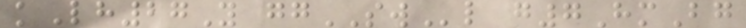kLh27Y ggSWl g7HmBg
